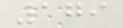179
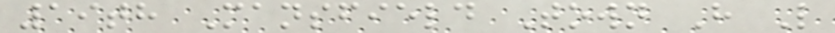19th Mansfield Town H L
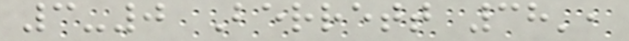3-0 Berrett 38',
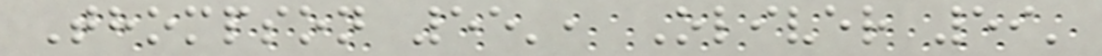Thompson 55', Oliver 59'
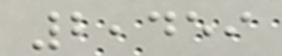2,459
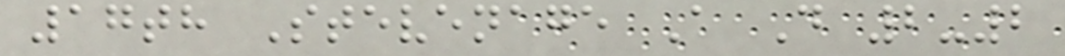17th Stevenage A D 2-2
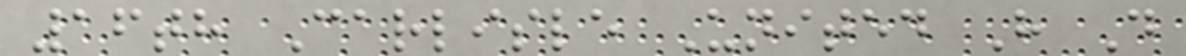16th Carlisle United H D
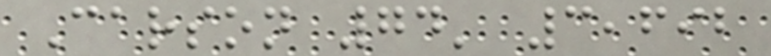Carson 74' 3,692
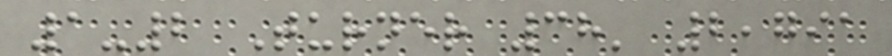1-2 Turner 38' 2,791
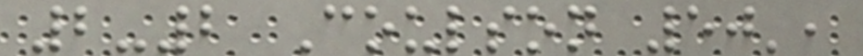2-2 Coulson 50',
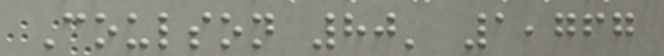Coulson 80' 1,767
